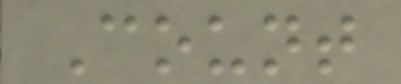Count
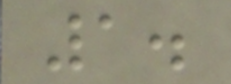1.
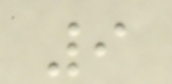9
